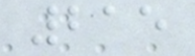215
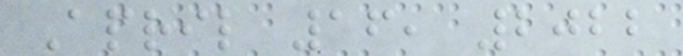April 16, 2022
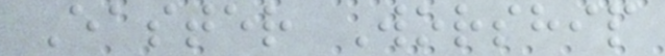Easter Worship
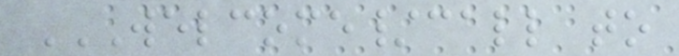WELCOME/CALL TO
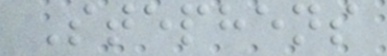Stephens
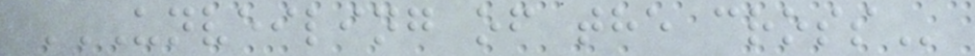UNVEILING OF THE CROSS
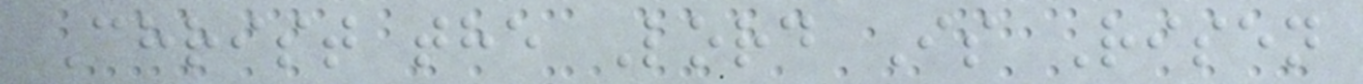Christ the Lord Is Risen
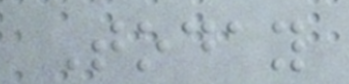Today
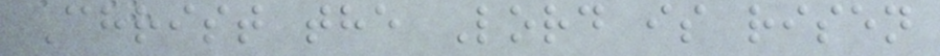Christ the Lord is risen
